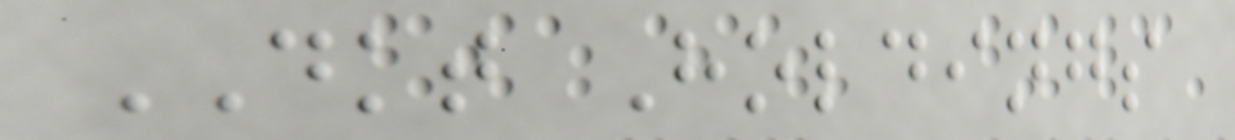DKT Holdings
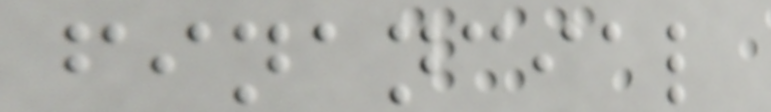financial
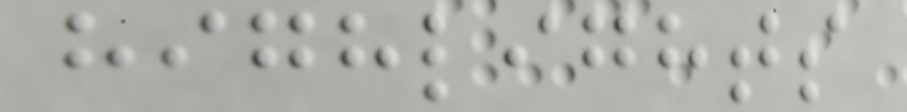highlights
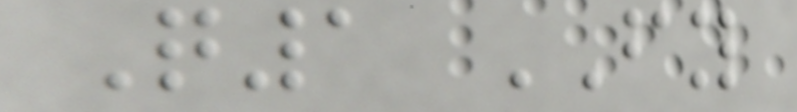Q1 FY
